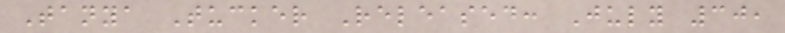Tanya Tucker Released: July 30,
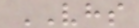VHS
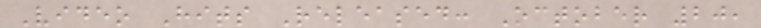Video Hits Released: October 20,
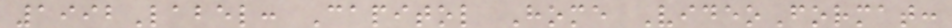1992Label: Capitol Home VideoFormat:
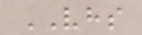VHS
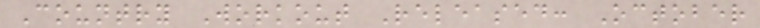Country Workout Released: October
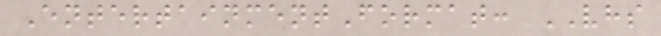EntertainmentFormat: VHS
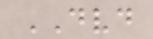DVD
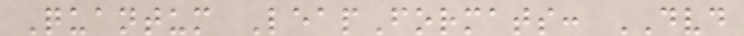Quantum LeapFormats: DVD
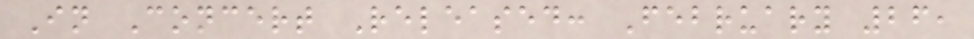In Concert Released: February 26,
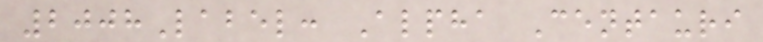2008Label: Alpha Centauri
